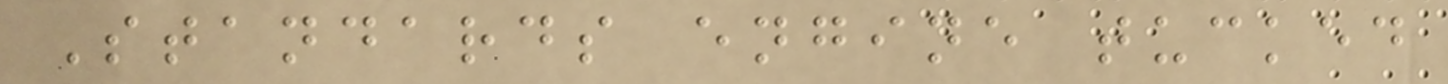Standards engine tucked
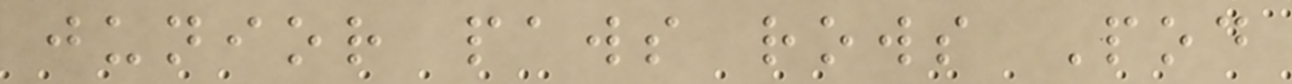junior paws rows Pod
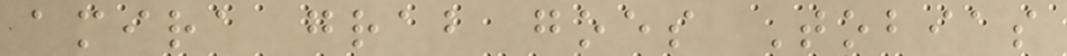amira grab goes Tobias
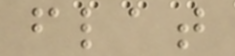flat
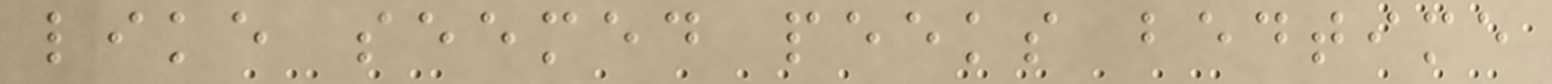like seemed peeks bedtime
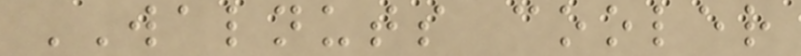WALNUTS cooler
